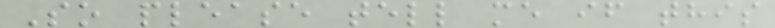So please tell me if this
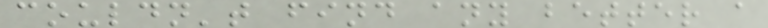couldn't find any better a
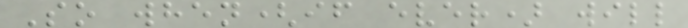So when(if ever) will
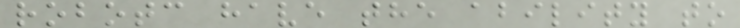robotc have the ability to
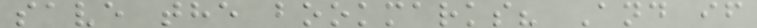save the bookmarks? And if
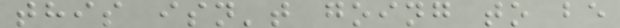this isn't going to be
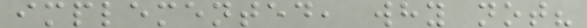implemented, why not?
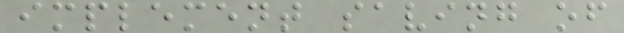implement saving of
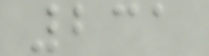231
